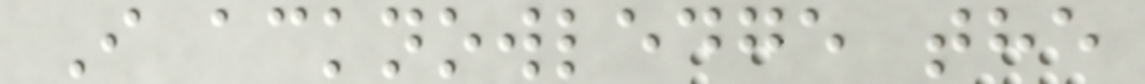I acknowledge the
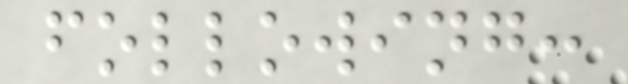following:
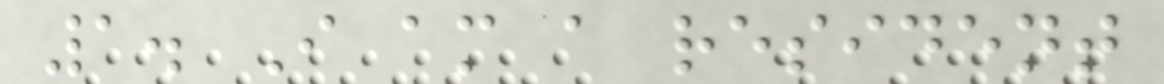1. I am a resident
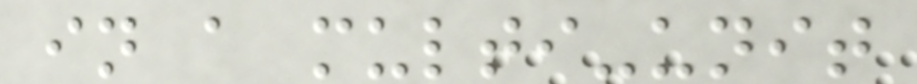in a multi-unit
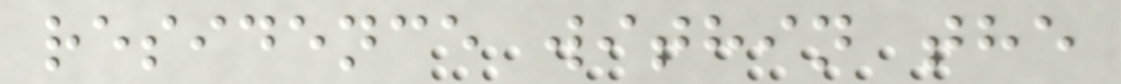residence within the
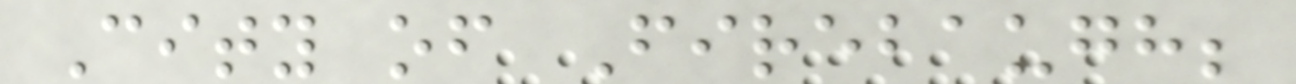City of Firebaugh;
